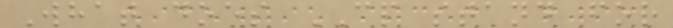What does CP stand for
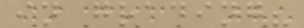in grading?
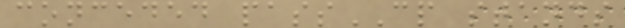conceded passCP stands
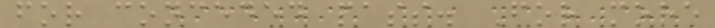for conceded pass. For more
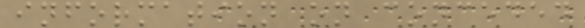information on conceded
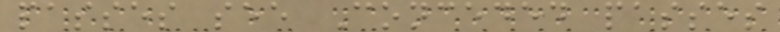passes see Conceded passes
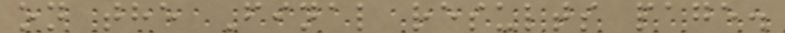on the Final results page.
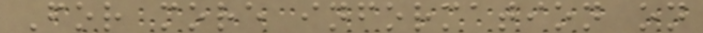For more information on
